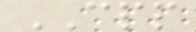CPP
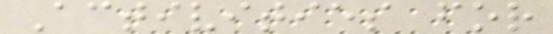Activities for
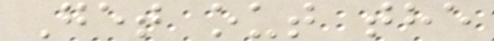Get out the
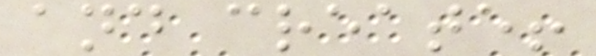and create!
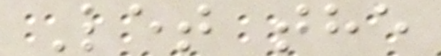Let the
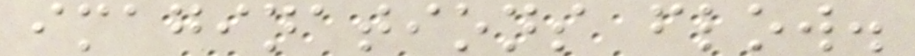imaginations flow.
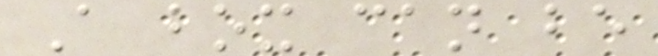A box can be
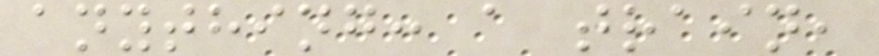anything: a train,
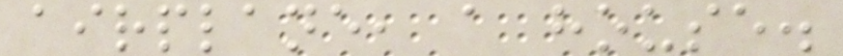airplane, a house.
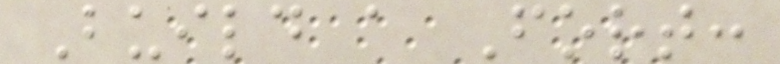Build a Fort:
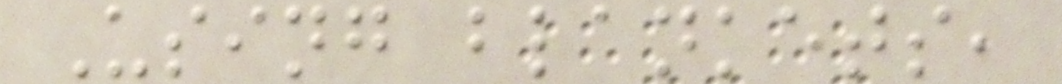Using blankets,
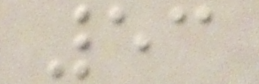53
